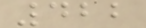422
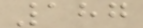187
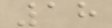18
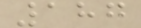187
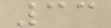33
